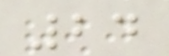24
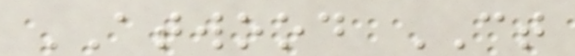ATWOOD CT
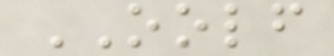OOLF
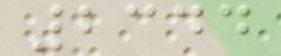2344
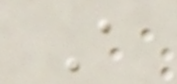A
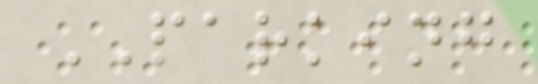PARKING
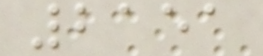2151
